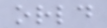orld
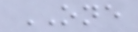ONE
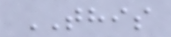THIS
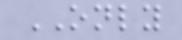ONLY
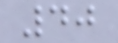40
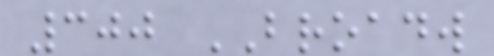300 BROADW
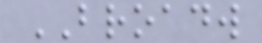BROADW
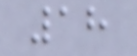18
